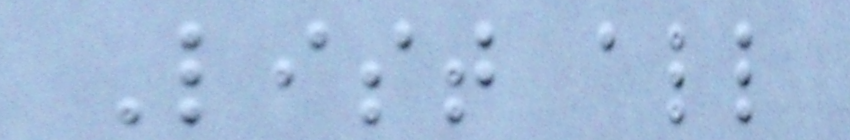List all
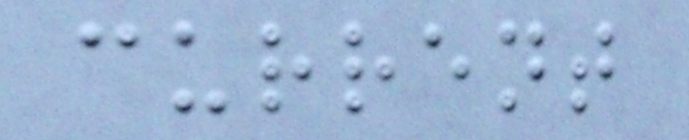current
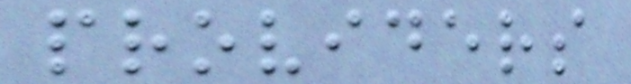providers
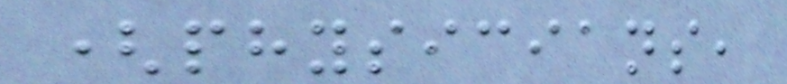(physicians,
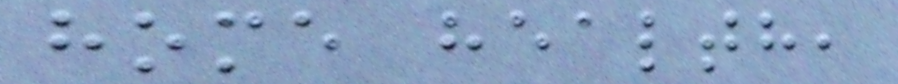home health,
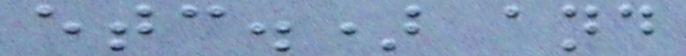etc.) and
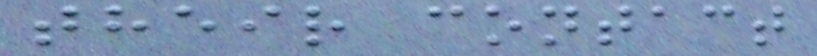their contact
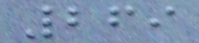269
